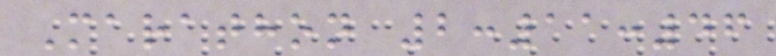Marathon 2:11:46
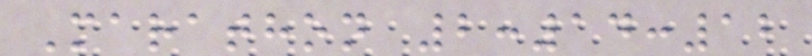Marathon 2:14:12
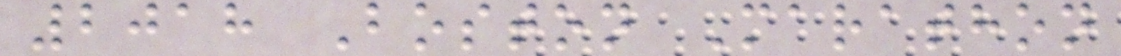2018 Boston Marathon
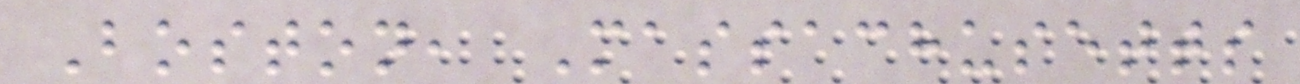Boston, Massachusetts
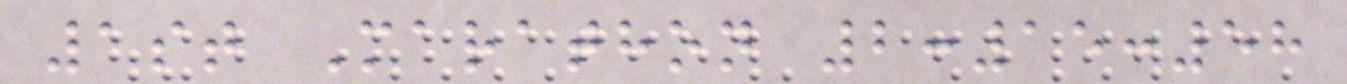1st Marathon 2:15:58
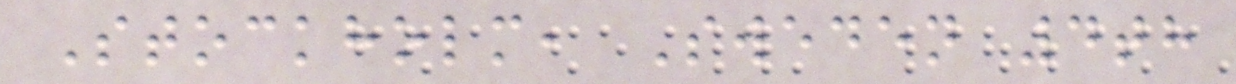Stockholm, Sweden 4th
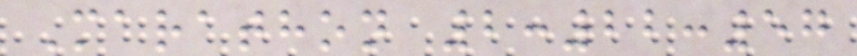Marathon 2:22:57
